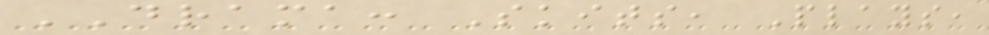DRAMA: Skits, Plays,
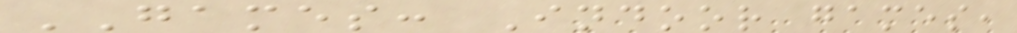GAMES: Indoor games,
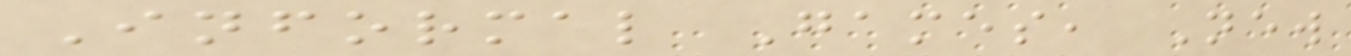Informal Games, New
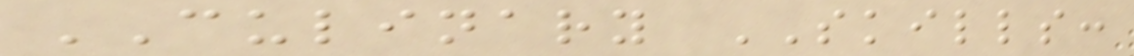CULINARY SKILLS:
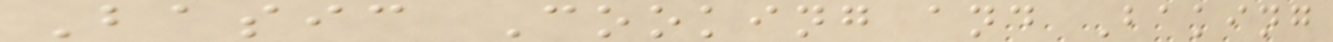Basic Cooking and Baking
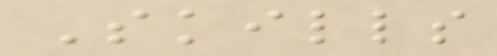Skills
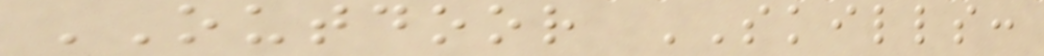OUTDOOR SKILLS:
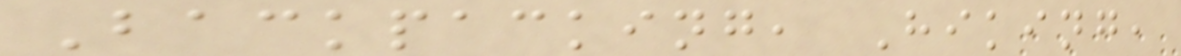Backpacking, Hiking,
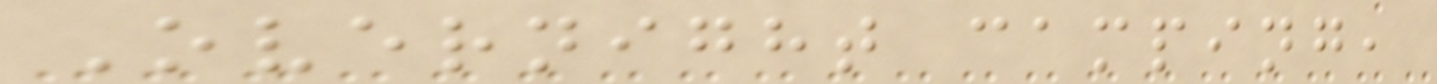Overnight camping,
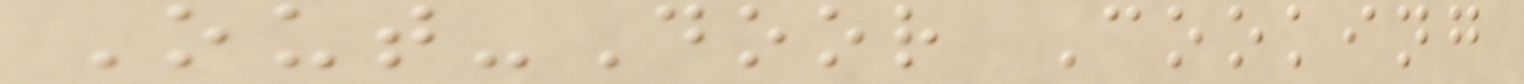Out-Door Cooking
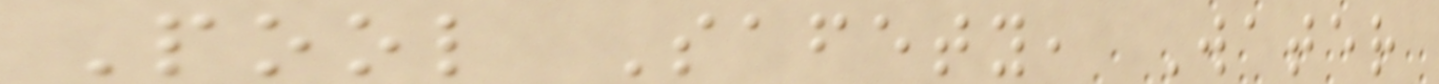Pool Safety, Water
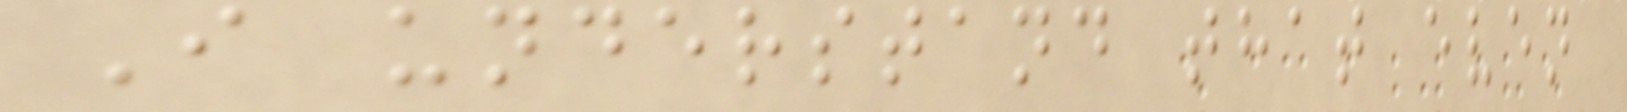I understand that even
